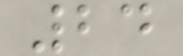24
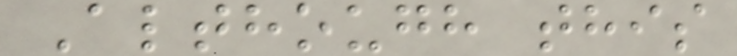Although this
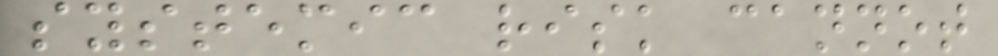systemic risk cannot
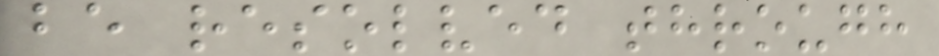be resolved through
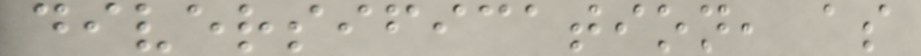diversification, as
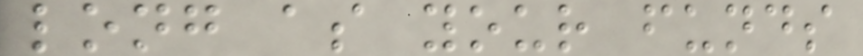long as your funds
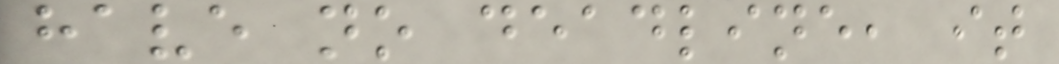have no deadline, it
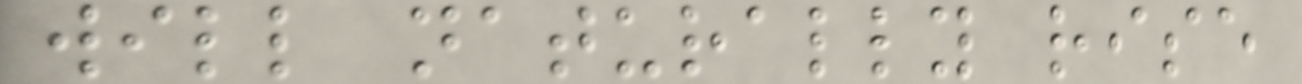will naturally rise
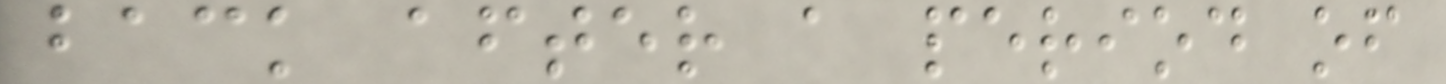back after a period of
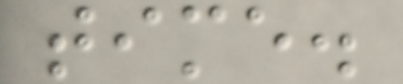time.
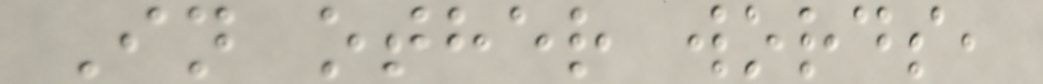In other words,
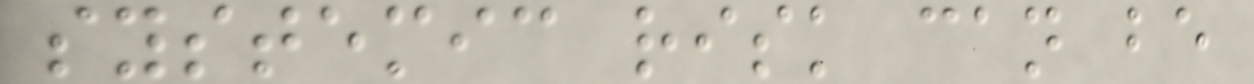systemic risk can be
